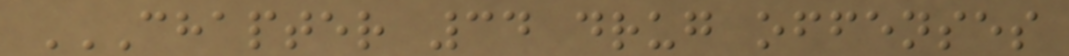CHAPTER 34 DRUG OFFENSES
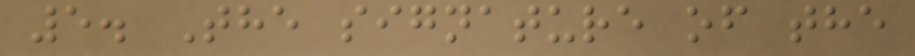5. The signature of the
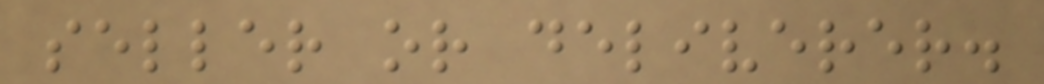seller or deliverer.
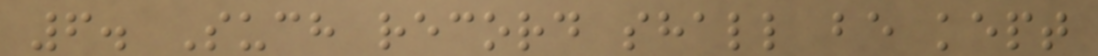6. Such record shall be kept
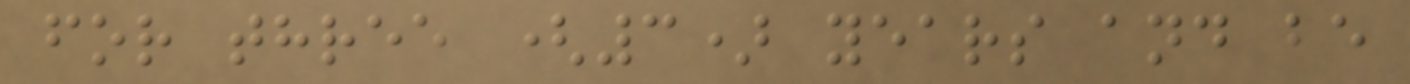for three (3) years and be
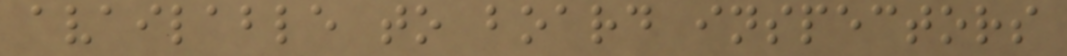available to board inspectors
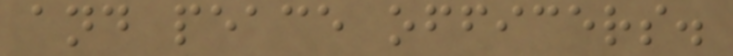and peace officers.
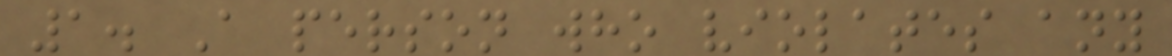1. A person who violates any
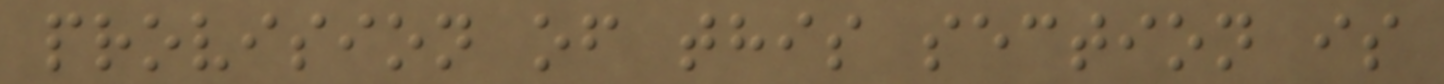provision of this section is
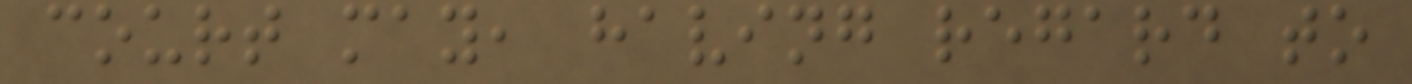court may, having regard to
